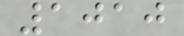1010
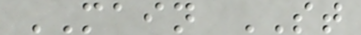MAIN ST
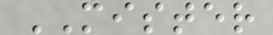MISTER
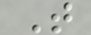T
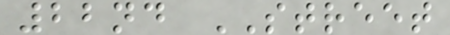22nd STREET
